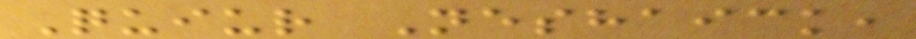Quiur Neshaick,
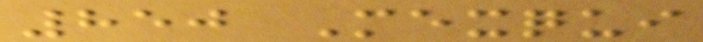850 Mexqui
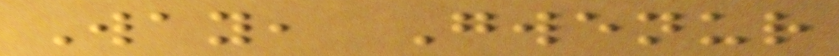Way, Gwenur
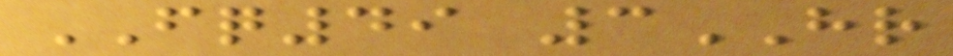FQ49 3HR
